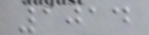1014
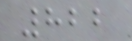822
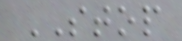STOP
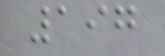197
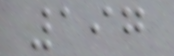197
